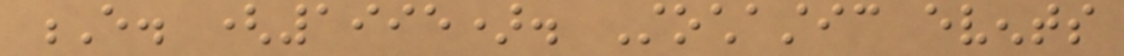E. (1995). Stochastic events
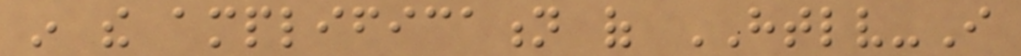in the amplification of HTLV-I
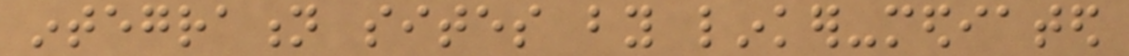integration sites by linker-mediated
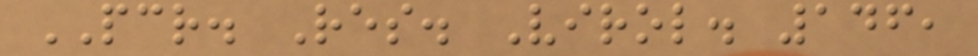PCR. Res. Virol. 146,
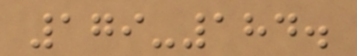179-184.
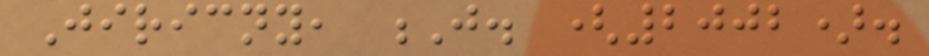Jiricny, J. (2002).
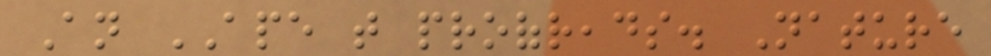An APE that proofreads. Nature
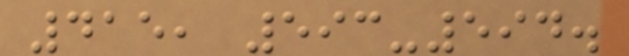415, 593-594.
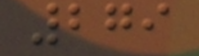279
